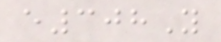e308Y
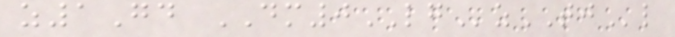z1Gd DM0LGzTJl
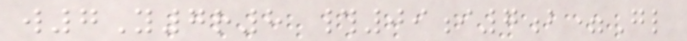w7Y7r8 #09i7b=Gl
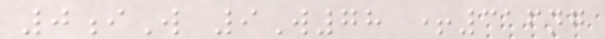0iW 9W78 +316ng
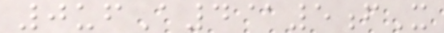0ufA4@5fX
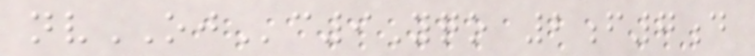nvOJc9Yqo 2f7d
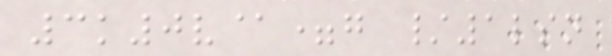3k0v@=g /1lsn
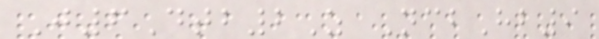J6Dtb2Z NcbHb9
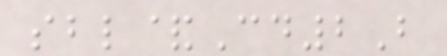sbl&Cd2B
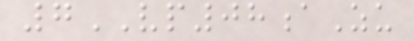7VP08aZu
